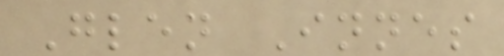Glen Innes
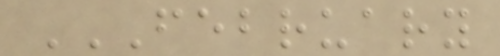FEBRUARY
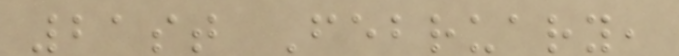21st February,
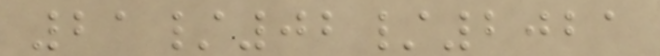21/02/2021
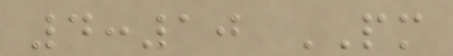4:10 PM
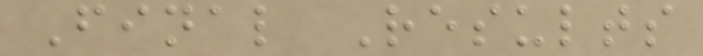Final Results
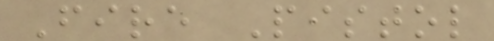Fire Pistol
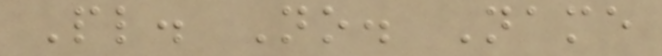Pl. No. Name
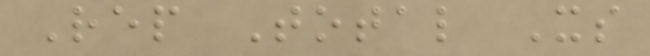Rep Total Xs
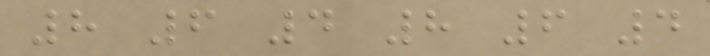8 6 4 8 6 4
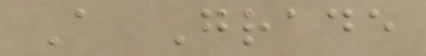A Grade
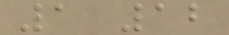1 12
